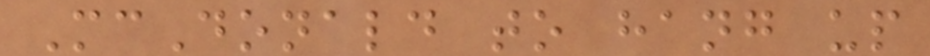McDonald to hang up
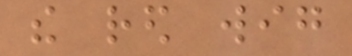the red wig
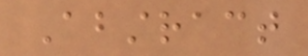Abstract
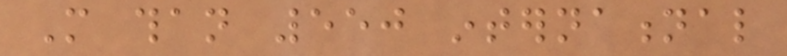More than 550 international
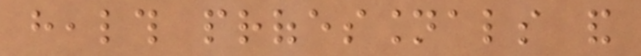health professionals and
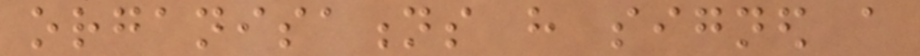organisations have signed a
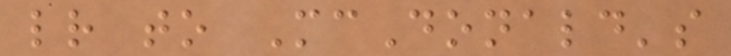letter to McDonald's
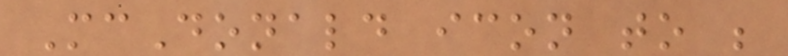McDonald icon to be
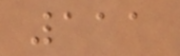111
